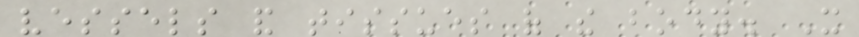vessels and tissues of the body. It
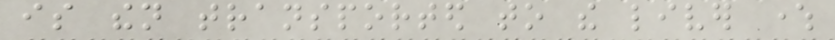is then transported to the liver where
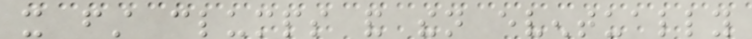it first clumps and then eventually
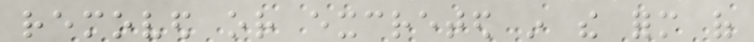removed or excreted in the form of
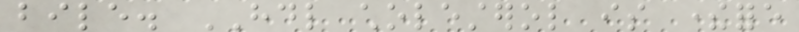bile. HDL cholesterol is therefore
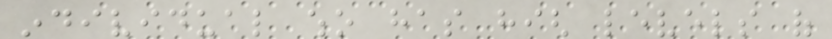individual who has high levels of
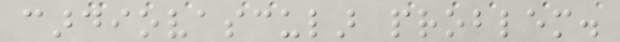cardiovascular problem.
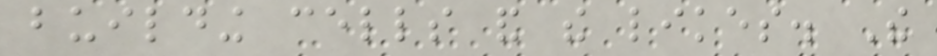building cells and the likes. The
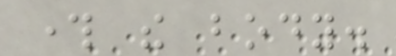through the body.
